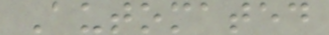Automated
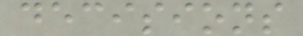decisions
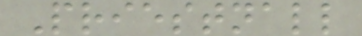Priestnall
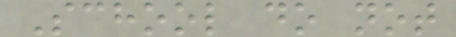School do not
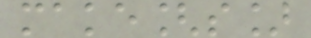make[s]
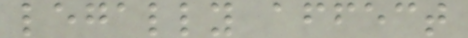legally affect
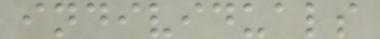individuals
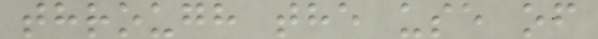through the use of
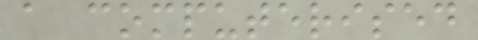a computerised
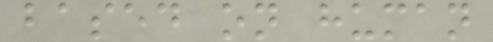based on human
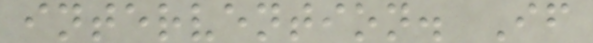intervention. If
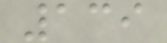139
